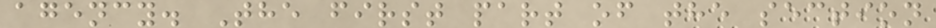agency. The first part of the section
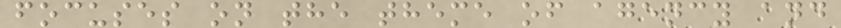focuses on the theme of agency and
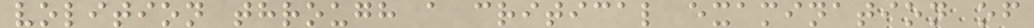volition through a critical examination of
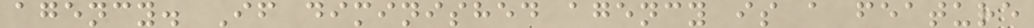agency. If diminished agency is a feature
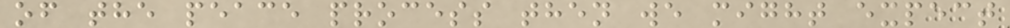of the peace process then we might expect
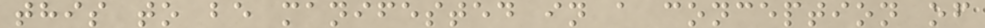this to be manifested in a conception of
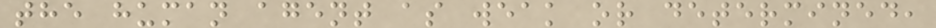the human agent as weak or determined,
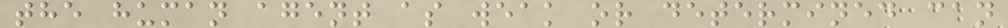the human agent as weak or determined can
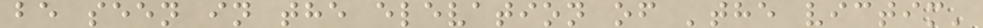be seen in the elevation of 'the victim'
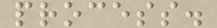process.
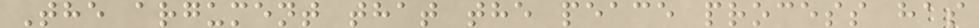The argument that the peace process has
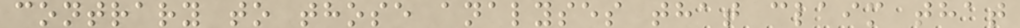contrary to those analyses that claim that
